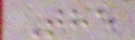The
